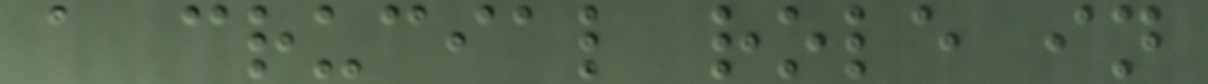a crucial role in
